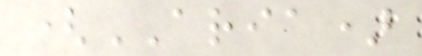(ARIA)
